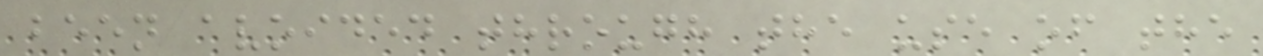been avoided through the use of the
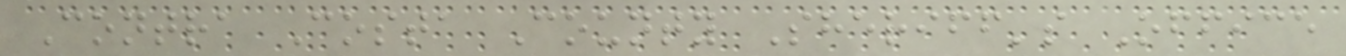Contra Costa County Sheriff's Office
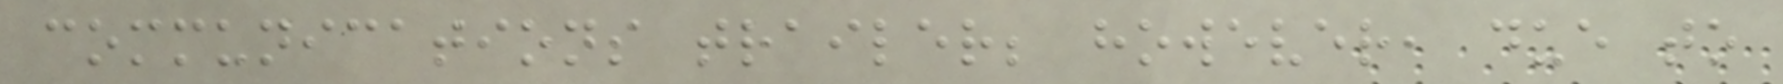communications trailer; however, due to
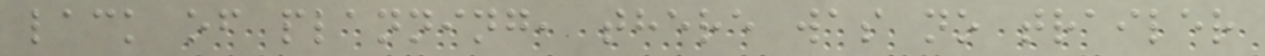lack of planning, there was no trailer
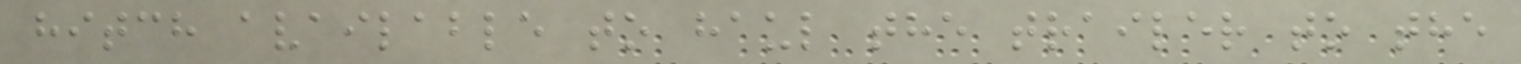hitch available to haul the trailer to the
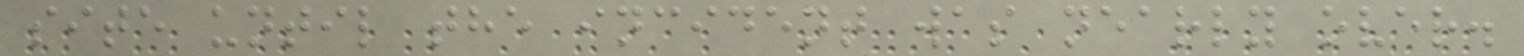site until the incident was nearly over.
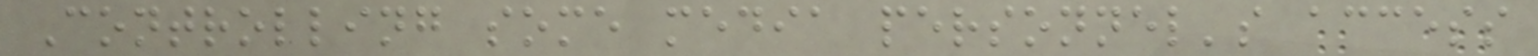Controlling some media personnel's access
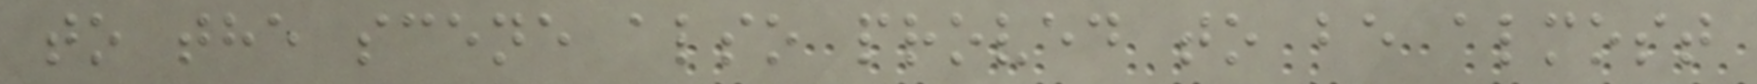to the scene also proved to be almost
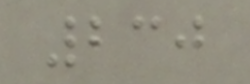230
